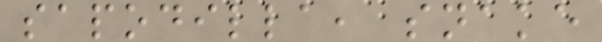sapodilla, snake
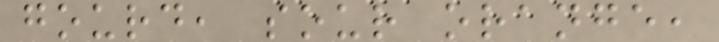gourd, sour orange,
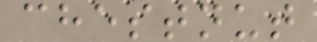chestnut
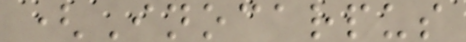(Inocarpus
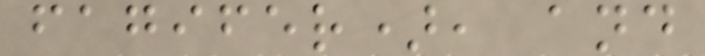fagifer), and
